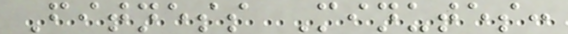Fitness Minutes:
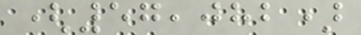(57,082)
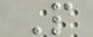P
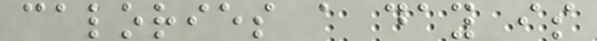calories a day is
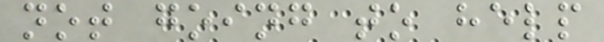not going to help
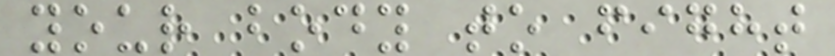your body to fight
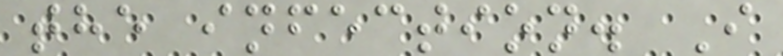the infection. I
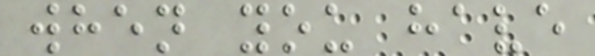when you have
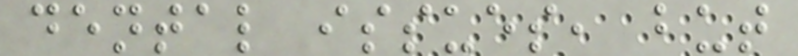dental issues, but
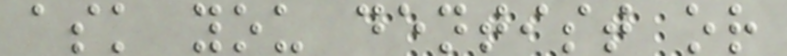ask you dentist or
